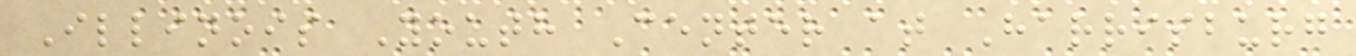Illinois Youth Center at Harrisburg
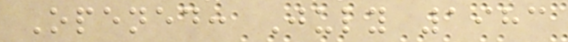Opened: July 1983
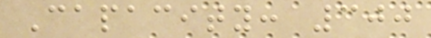Capacity: 300
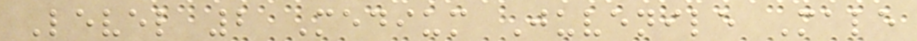Level 2 Medium Juvenile Male
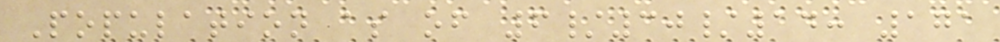Population as of 6/30/14: 171
